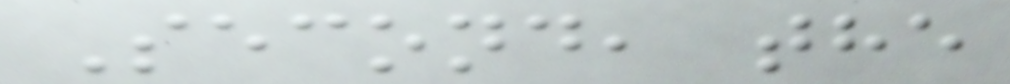Second, the
